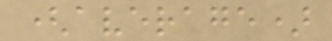(average)
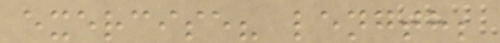exercise? length;
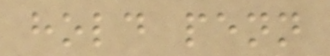hold penn
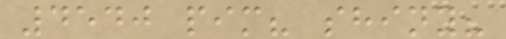4540 pim? shiny?
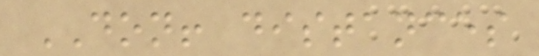DON! distances
